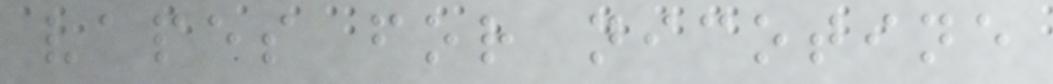vapes for nicotine
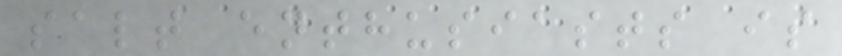salt enthusiasts is
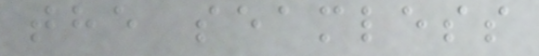the seamless
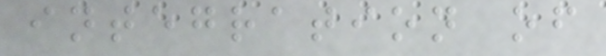integration of
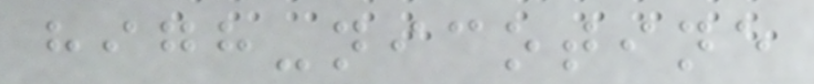high-nicotine
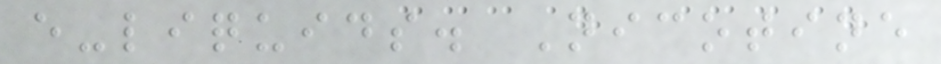e-liquids. Nicotine
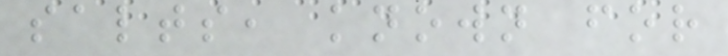salts, known for
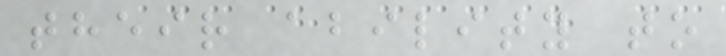their ability to
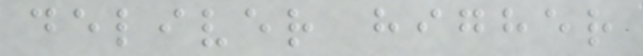deliver higher
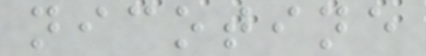nicotine
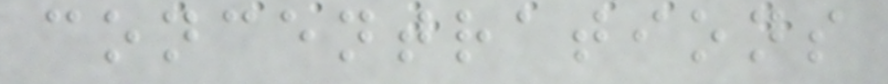concentrations
